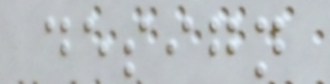design
